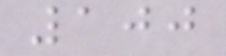100
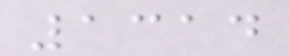1314
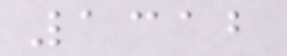1312
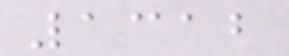1312
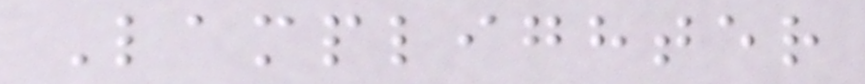Lamplighter
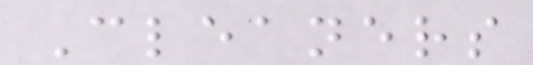Cleaners
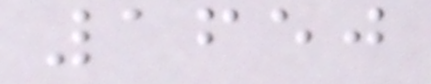1650
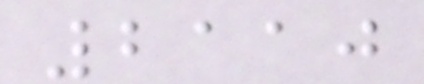2110
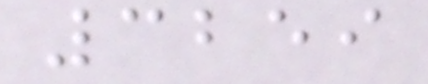3259
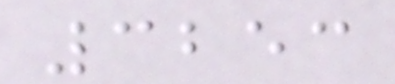3253
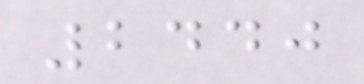2440
